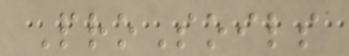ProSoils
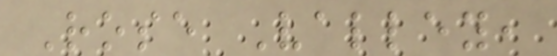Rose Valley,
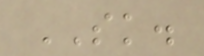SK.
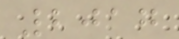2017
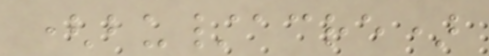(bu/acre)
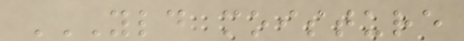YLD MOISTURE
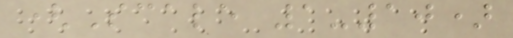(Scale 1-10)
